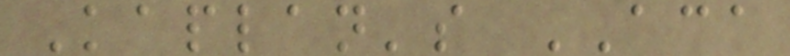Kaplan's ACA
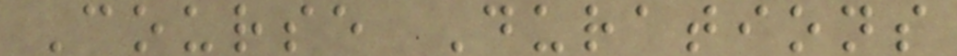Course Durations
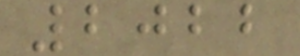2022
